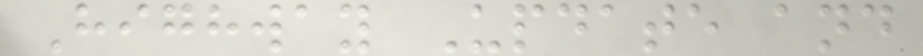Highway Update and
